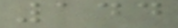144
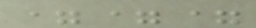===
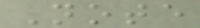Note
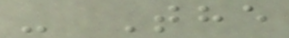- The
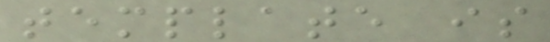template is
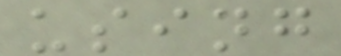using
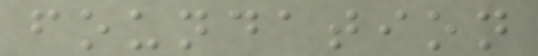foundation
